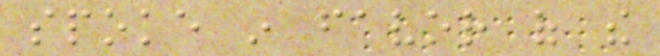spoke in favor of the
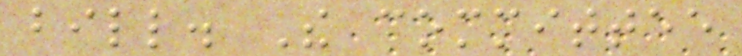bill. The committee
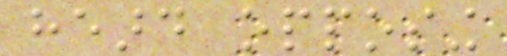heard opposing
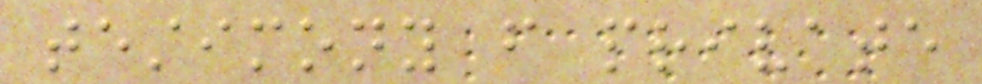testimony from private
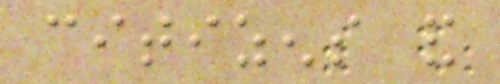citizens and
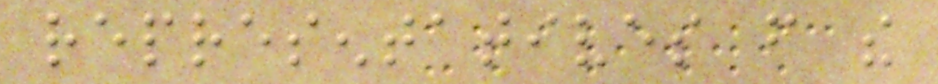representatives from the
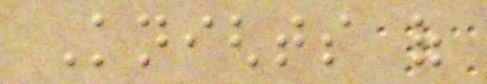Knights of
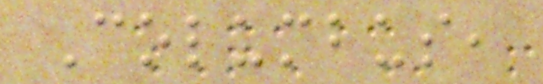Columbus,
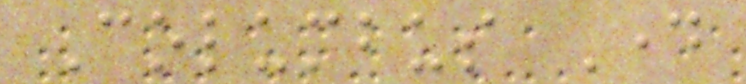Columbus Day
